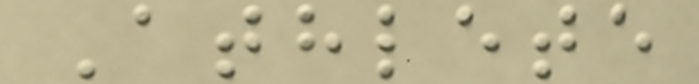Athlete
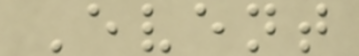Event
